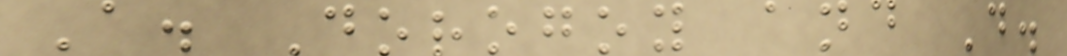A. Dorogoy and D.
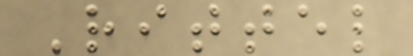Rittel
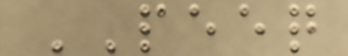PEEQ
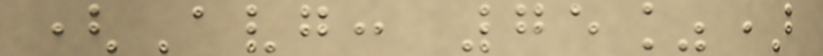(Avg: 75%)
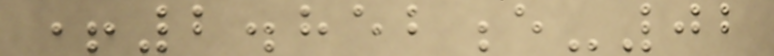+2.852e-02
